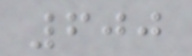600
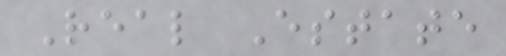Real Estate
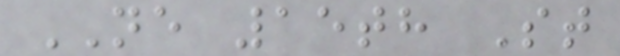NE 15th St
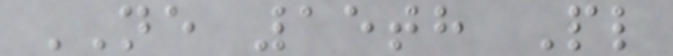NE 15th Pl
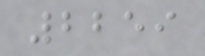2259
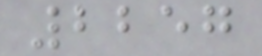2257
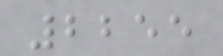2255
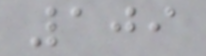109
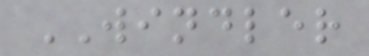WINDLER
